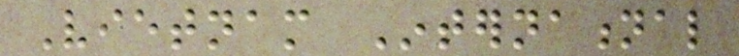Vietnam International
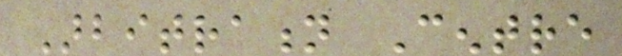Arbitration Centre
